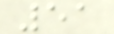51
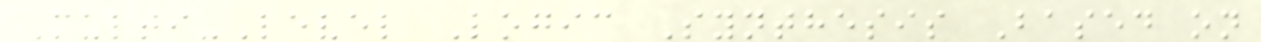Multi-Level Logic Synthesis Based on
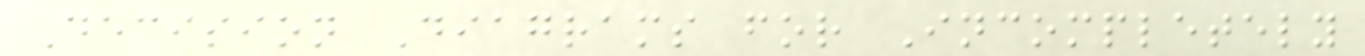Decision Diagrams for Incompletely
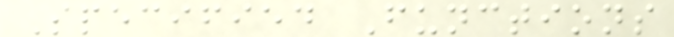Specified Functions
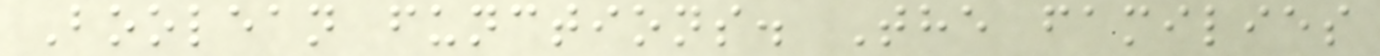Boolean functions. The families
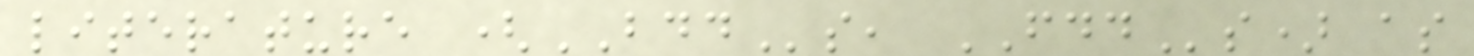literature (BDDs, FDDs) as
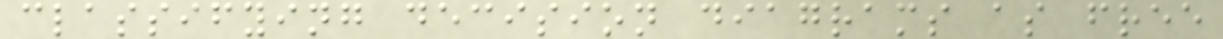classifying decision diagrams as free
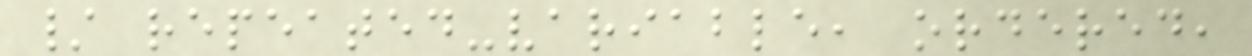/ repeated-variable, ordered,
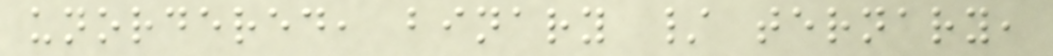unordered, binary / ternary,
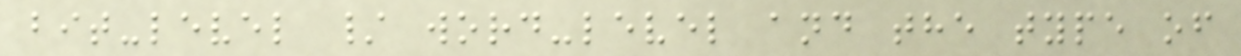bit-level / word-level and the type of
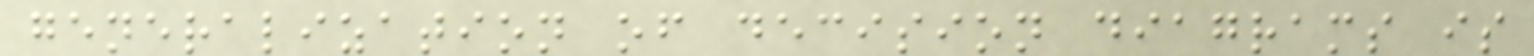generalization of decision diagrams is
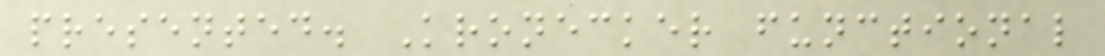presented. Kronecker functional
